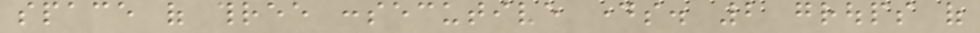space of three consecutive days. 2 groups of
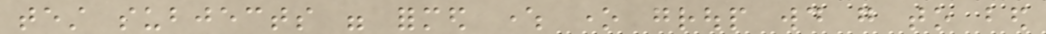test subjects were formed where one group would go to bed
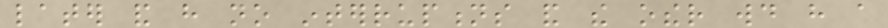later and have no interruptions and the other would have a
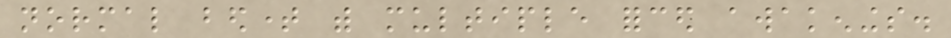normal bedtime with multiple forced awakenings.
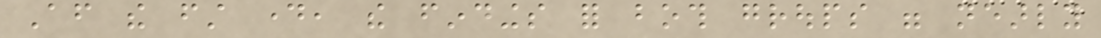After the first day, the findings for both groups were nearly
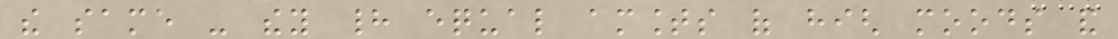the same - they had equal amounts of high moods and
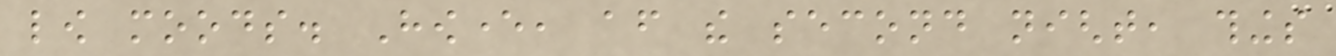low moods. However, after the second night, things
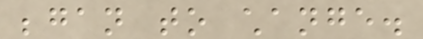began to change.
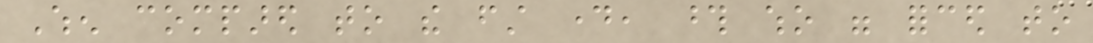When compared to the first day, those who were forced to
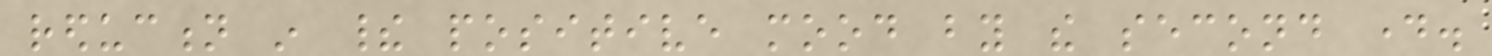reduction in their positive mood by the second day.
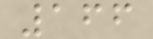166
